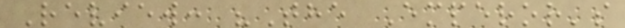Review: "The Emperor's
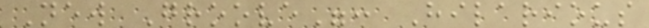New Groove": Hilarious
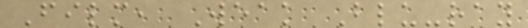Film, Weak Blu-ray
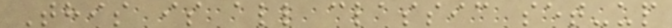This is all classic set-up
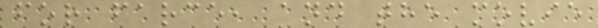for farce, and the movie
